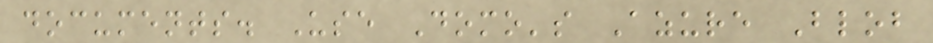documents. Use Domo's Azure Blob
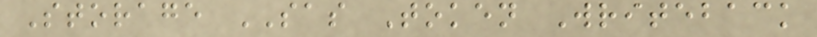Storage SAS Token Writeback
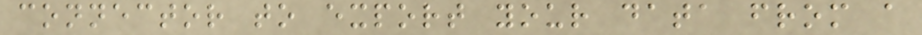connector to export your data from a
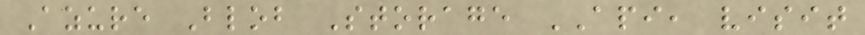Azure Blob Storage API, visit
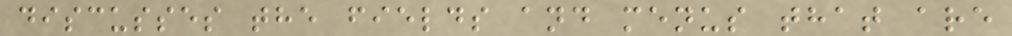discusses the fields and menus that are
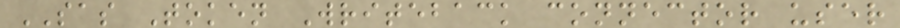SAS Token Writeback connector user
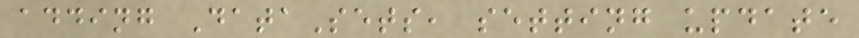adding DataSets, setting update
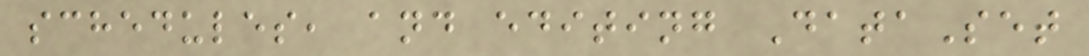schedules, and editing DataSet
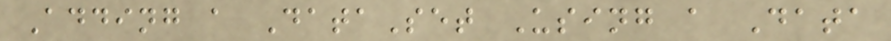Adding a DataSet Using a Data
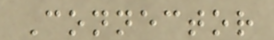Connector
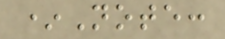*Note:
